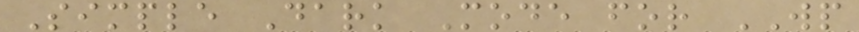Simple Dark Mode for WP
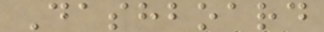Dashboard
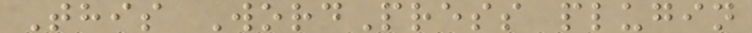This WordPress plugin
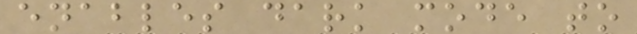enables dark mode to
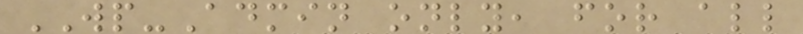WP-Admin only, for all
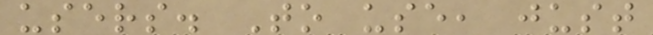users. To use, just
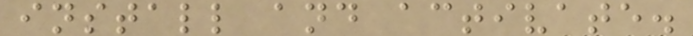install and activate.
